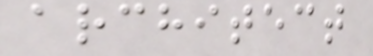architect
